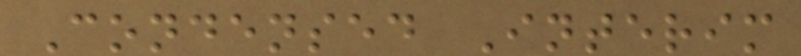Condensed Interim
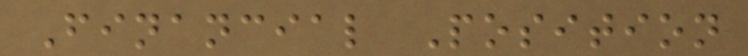Financial Position
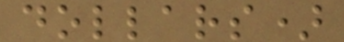dollars)
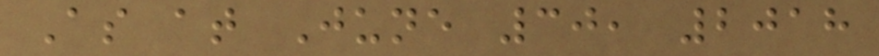As at June 30, 2018
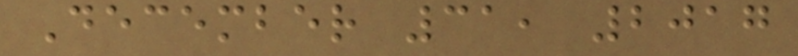December 31, 2017
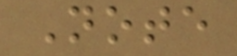Note
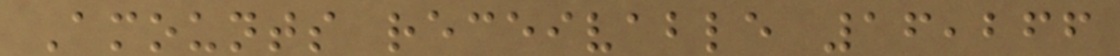Amounts receivable 16,266
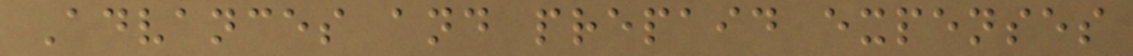Advances and prepaid expenses
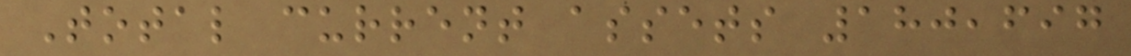Total current assets 180,697
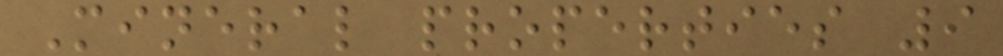Mineral properties 9
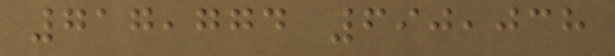717,774 690,038
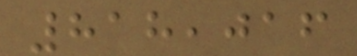818,016
